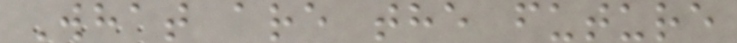What are the future
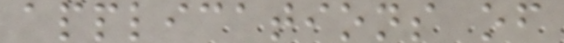applications of
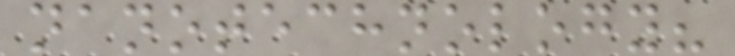nanotechnology?
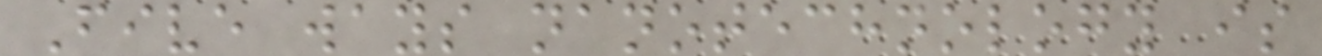Five ways nanotechnology is
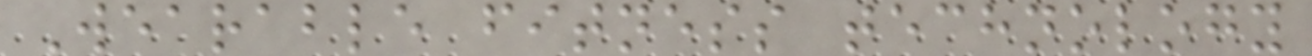Wearable fitness technology
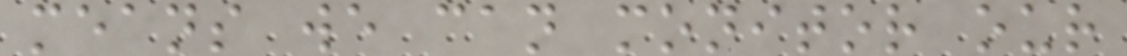means we can monitor our
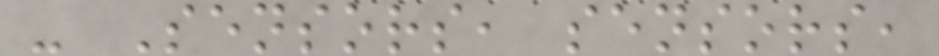- Sensors, sensors,
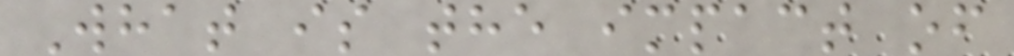What is the impact of
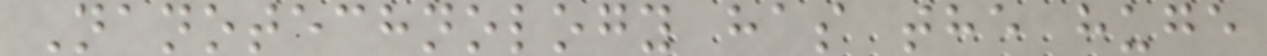Nanotechnology has the huge
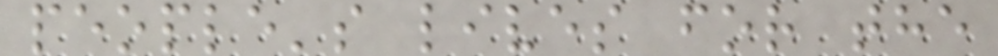people's lives for the
